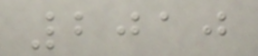2010
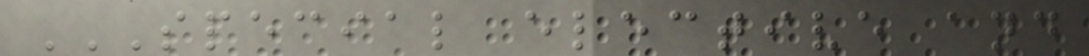SPECIAL ELECTIVE AND
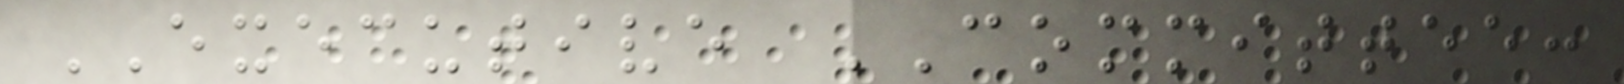EXECUTIVE COMMITTEE:
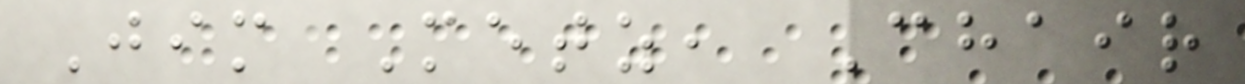Jim Metz, Chair
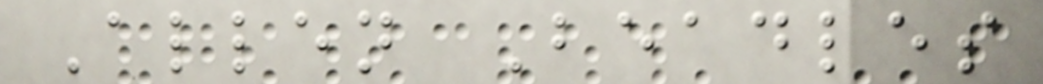Allen Beadles
